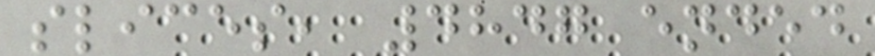slices, 4847 ended
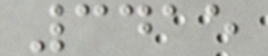3415
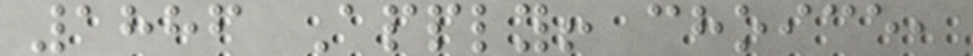1886 Apply! choice,
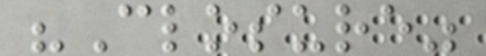"Closure"
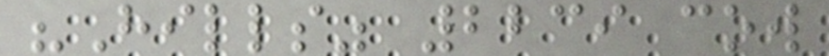"Hills" 2239 cow
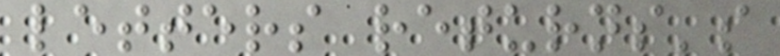letters returns's
